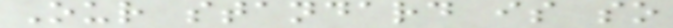Our standard is so
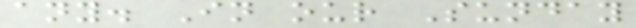any. In our Sunday
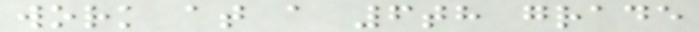work at a 6th grade
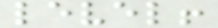level!
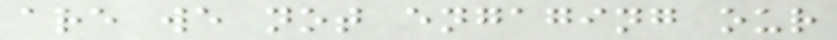are we not engaging our
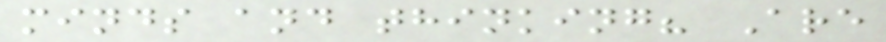minds and thinking? Are
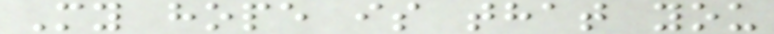My hope is that you
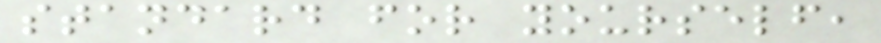standard for yourself,
